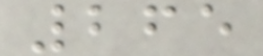265
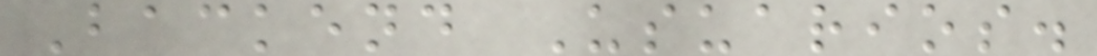Backend Usuarios.
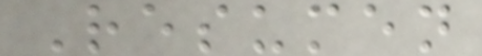Resumen
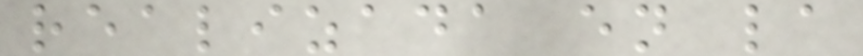realizada en la
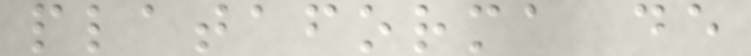plataforma de
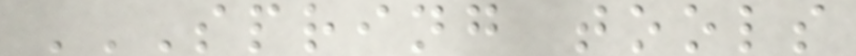SPRING TOOLS
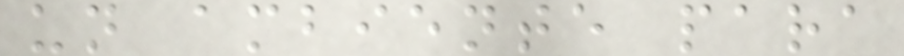un ambiente para
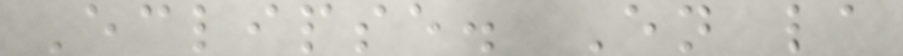Eclipse. En la
